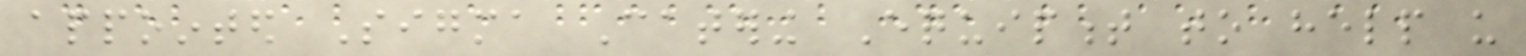appointed Sigma Catering Equipment to help us
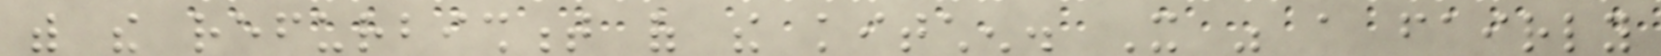with the refurbishment of the kitchen. It was a fairly
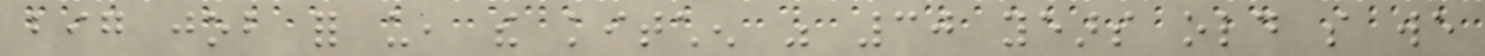big job for us, the kitchen was 30 years old so we
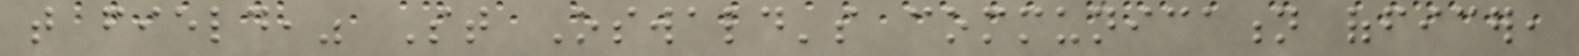that field," St Oswald's communication officer,
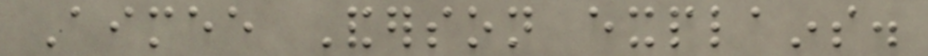Aimee Anderson explains.
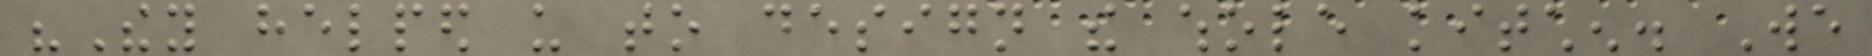"They helped us to design the whole kitchen. We
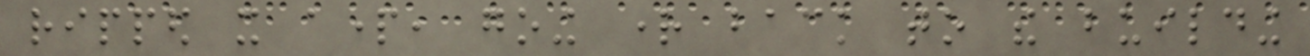ripped it apart, going right back to the building
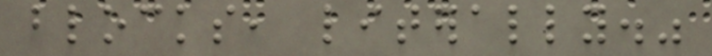blocks, literally."
